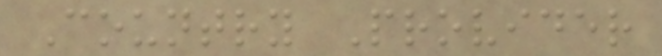Country Provider
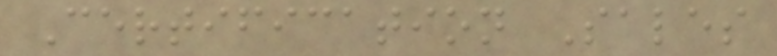Certification Sales
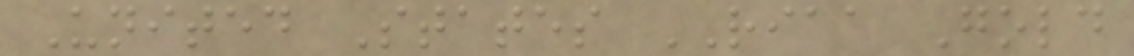United States RIAA Gold
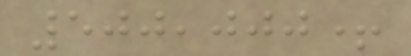500,000+
